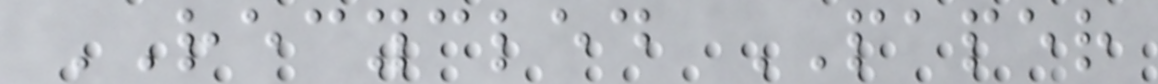RECYCLED PAPER
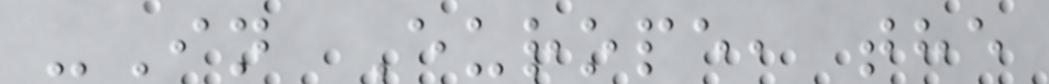-In Europe, the
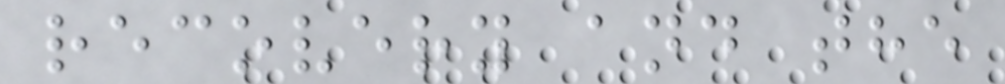recovery and the
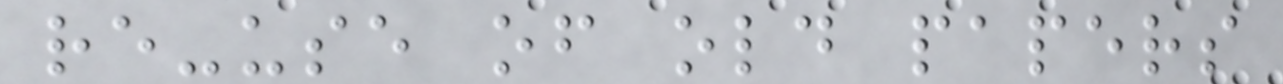re-use of old papers
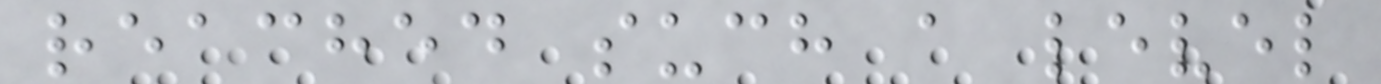reached such a level
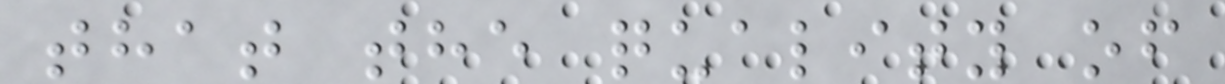that the quality of
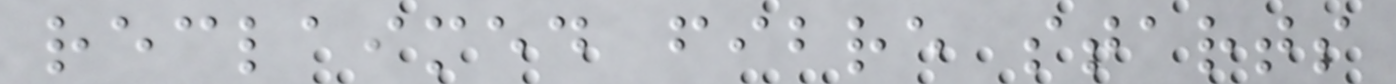reclaimed fibre starts
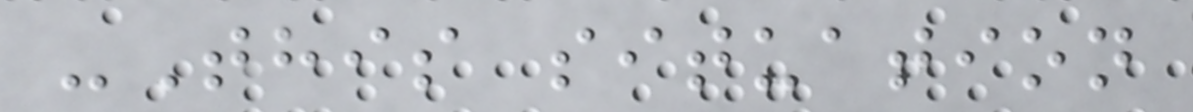-This situation
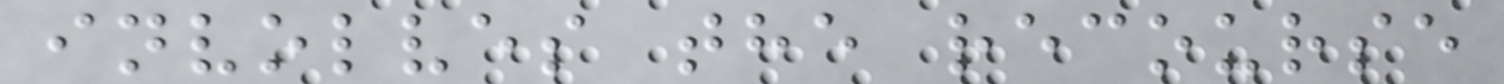involves the recourse
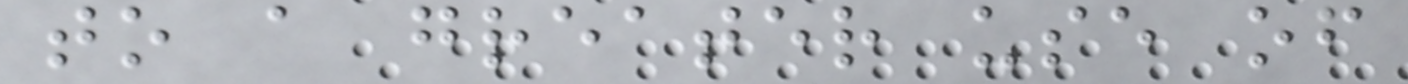to a greater use of
